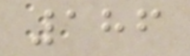186
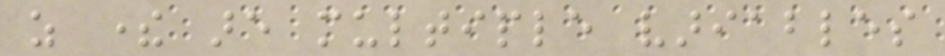as there are multiple variables
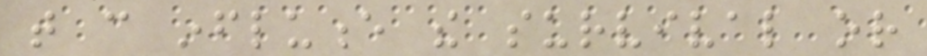that can influence the survival or
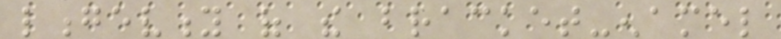longevity of the bracket-enamel
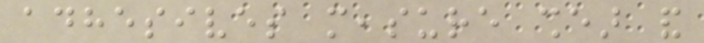adhesives measure shear and
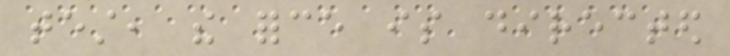test, the force is directed
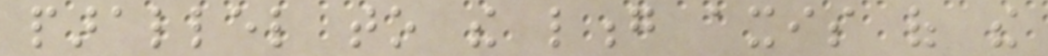parallel to the long axis of the
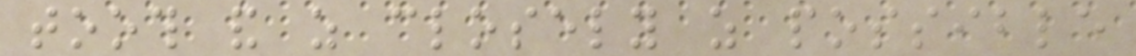tooth and as closely as possible
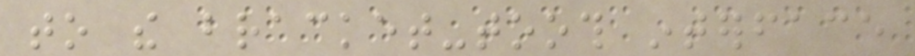to the bracket-tooth interface
